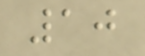10
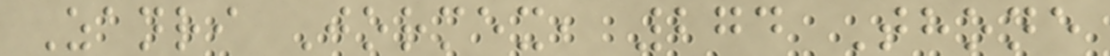Zanri Jormex, 274 Thone
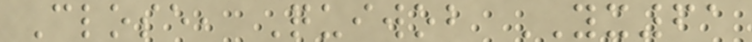Close, Quiwob YX61
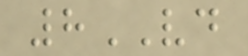8VD
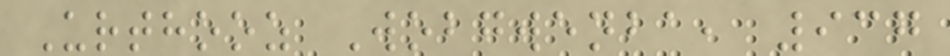Urthooz Wobgwenba, 937
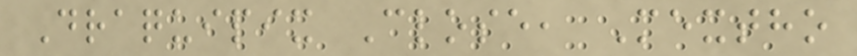Draquipix Close, Mextho
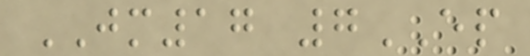JM17 7EP
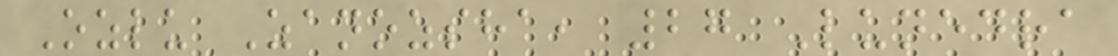Ozlu Zanozsha, 27 Lunedra
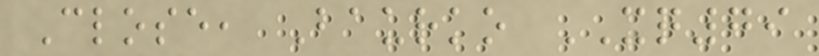Close, Baurko XQ79
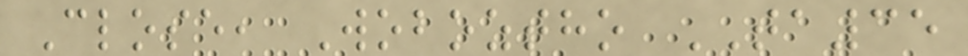Close, Woboztho TA35
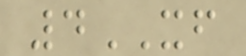4XF
